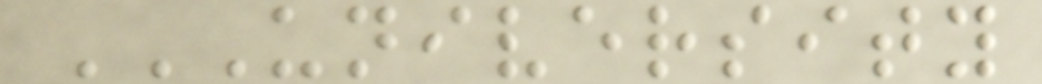UNIVERSITY
